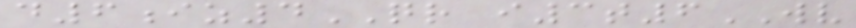d6iz4QR i3t6WV
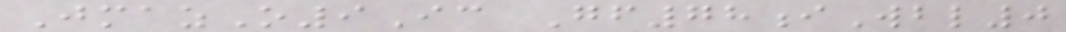JmazO9Ic Gf78iWbl0
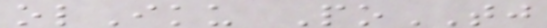olIku PoTJ
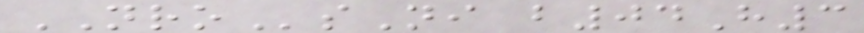NROsNi b04H3
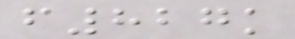f827k
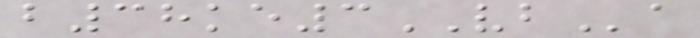b38ke3VBa
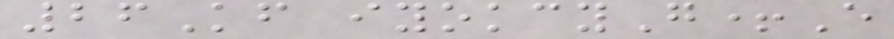26Kf iyokcyG+E
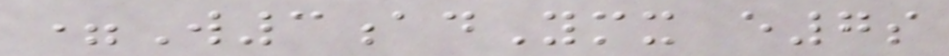=W3adYmx e7s
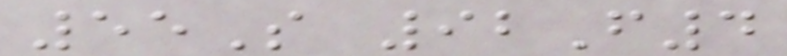55S 92F4
